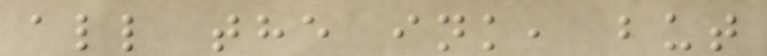all the ink, but
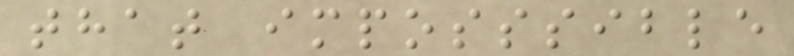that imposssible
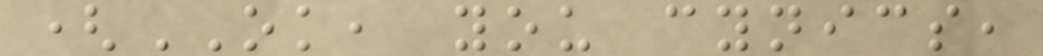(OK, you cynics,
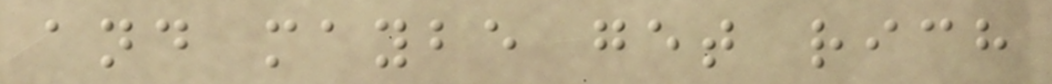and maybe get rich
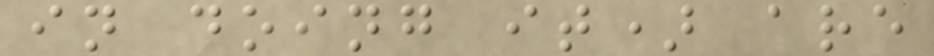in doing it) are
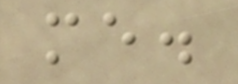me.
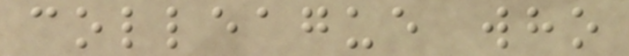colleague who
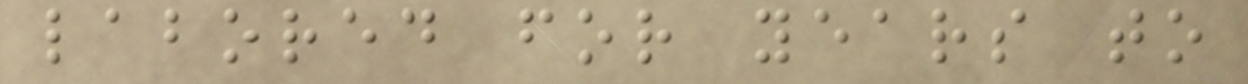labored for years to
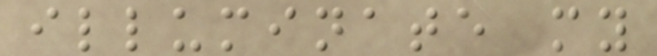illuminate my
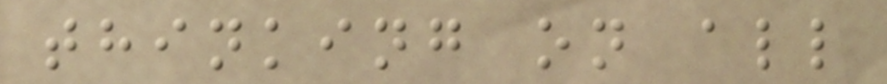thinking on all
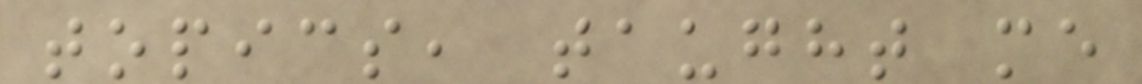topics, taught me
